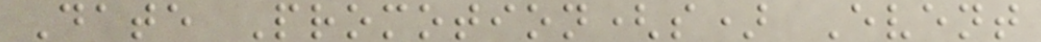Date Promotion(s) Event
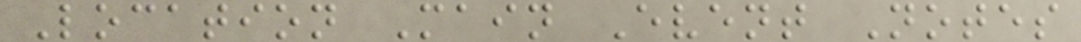Location Main Event Notes
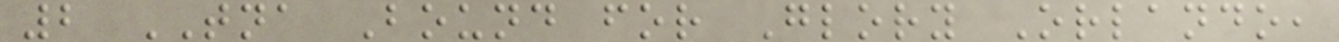2 TNA Bound for Glory Orlando,
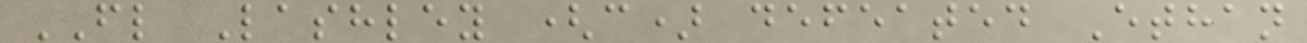FL Lashley (c) defeated Ethan
